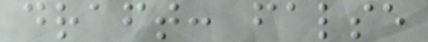draft: false
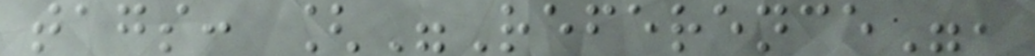tags: ["Reference",
